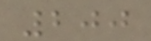200
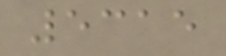5315
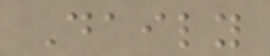Daily
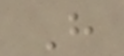H
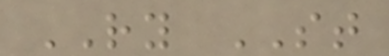RY ST
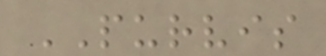PURVIS
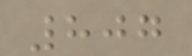807
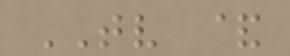TV &
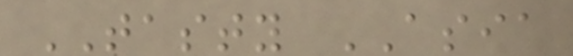TASTY ASIA
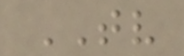TV
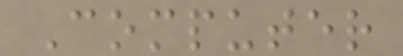Computer
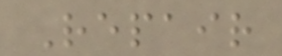Repair
